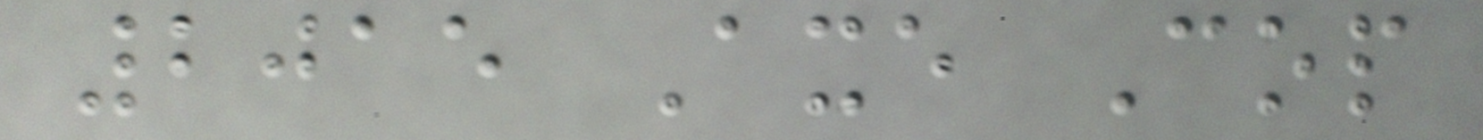2015 Axe Cop
